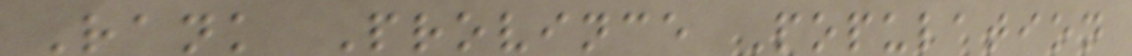Rank Province Population
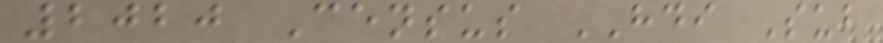2020 Census HDI Sub
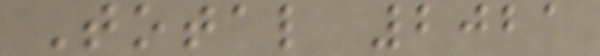Total 2021
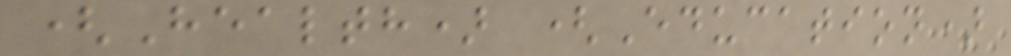(Health) (Education)
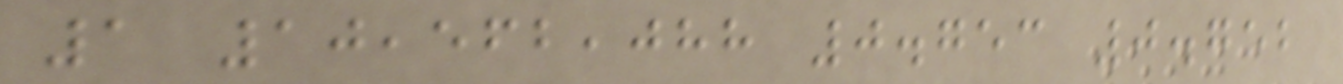1 10,562,088 0.753 0.752
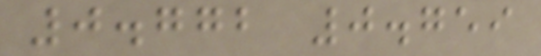0.772 0.759
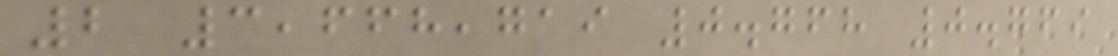2 3,668,719 0.768 0.769
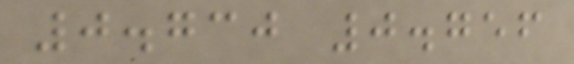0.730 0.756
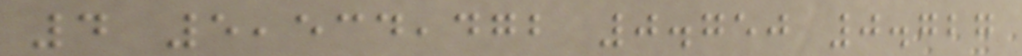4 5,534,472 0.750 0.727
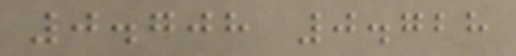0.708 0.728
